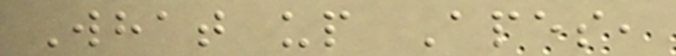What up Apes,
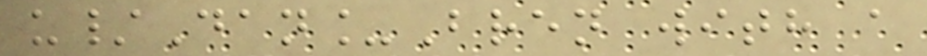u/Dan_Bren with a
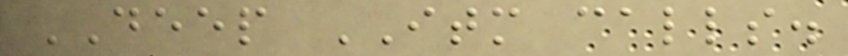DEEP ITM calls.
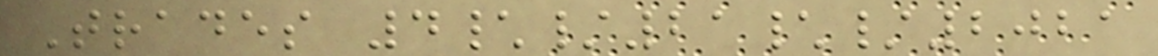Trades 4\/21\/2021
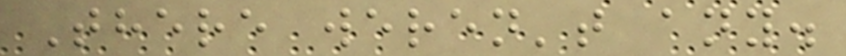There weren't any.
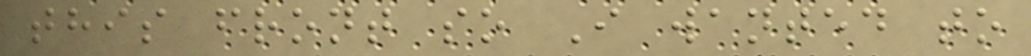this front so I wanted to
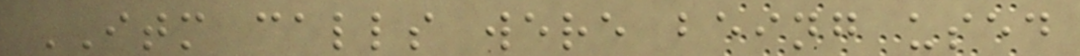ITM calls were being used
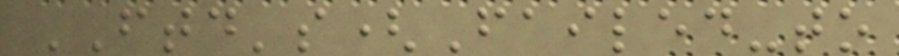FTD's(Failed-to
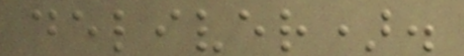deliver).
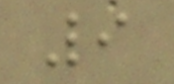9
